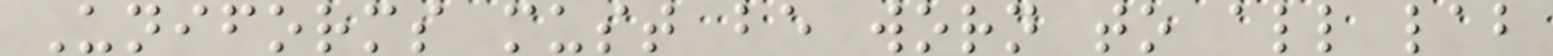Uniforms must be worn to all lab
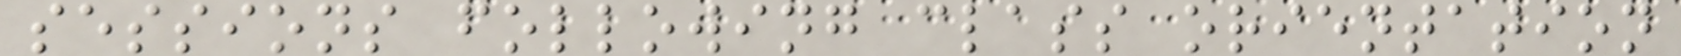sessions following class orientation
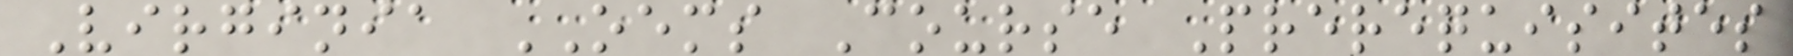Virginia OEMS Course Prerequisites
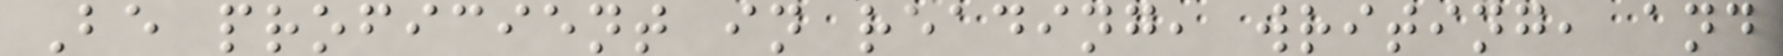Be proficient in reading, writing, and
